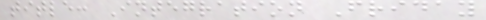title: Integration Friday
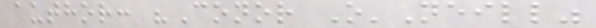author: "Conor O'Neill"
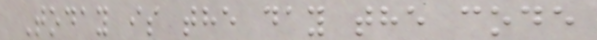Today is the day the code
